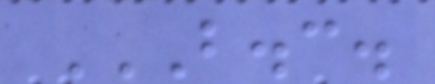B.C.
